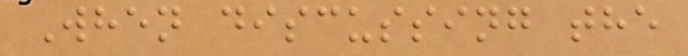When discussing the
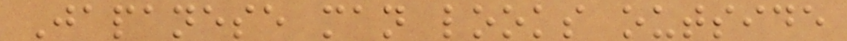Japanese man looks outside
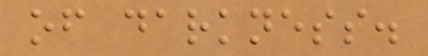of darkness.
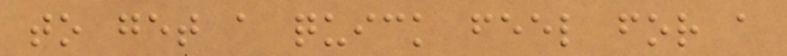to get a quick feel for a
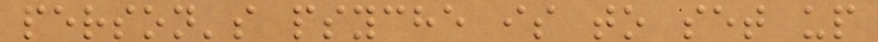person's psyche is to set up
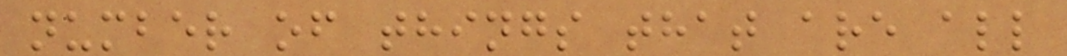number of things that are all
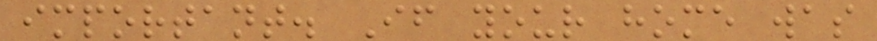important. If your home was
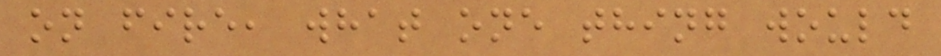on fire, what one thing would
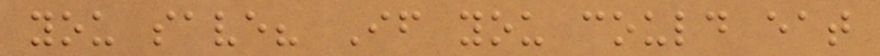you save? If you could eat
